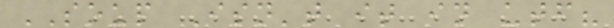SOUP Isn't it in utf?
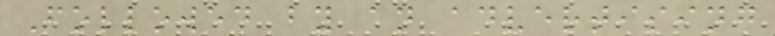Followed by an advertising
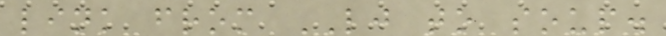link from LJ to soup.
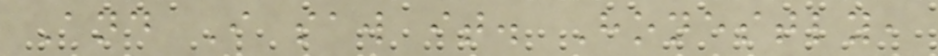And I saw it. Honestly,
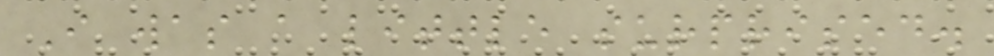I was a little surprised.
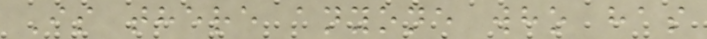Is there anyone who has
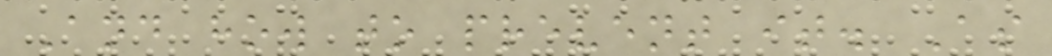And how to prevent it. As
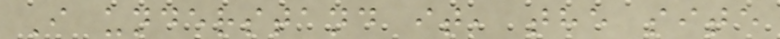I understand it, the site
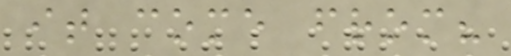it come from?
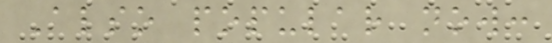Also popular now:
